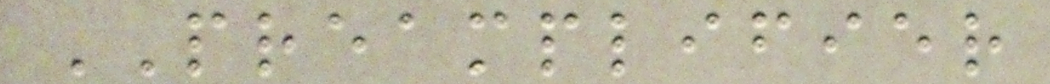PREAMPLIFIER
